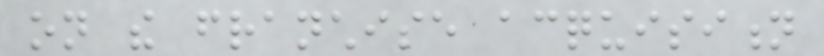on the franchise acquisition
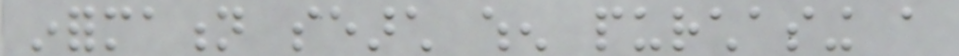information search when purchasing a
